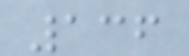136
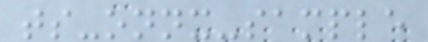ts-onnx-sample
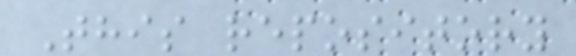This repository
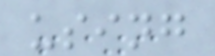using
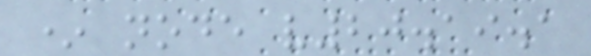* node v20.19.1
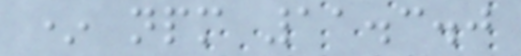* npm 11.3.0
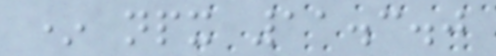* npx 11.3.0
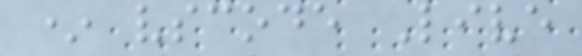* vscode Live
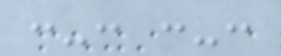:-: :-:
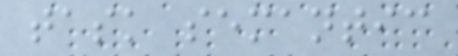task semantic
